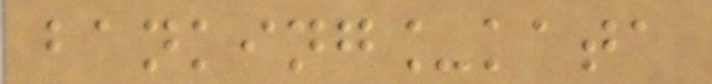banking_kata
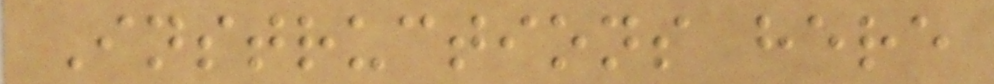Instructions here
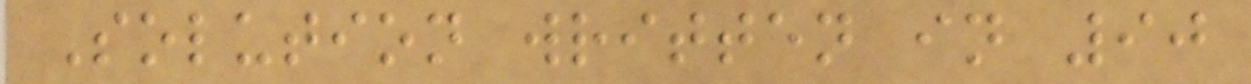Solution written in 90
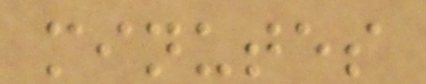minutes
